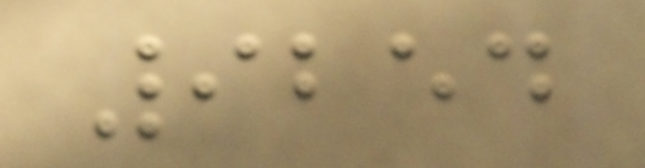9254
